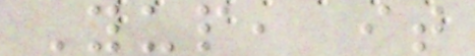Yup, it
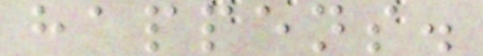happens.
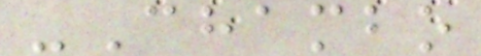-Chambo
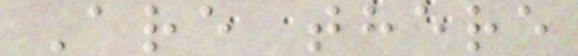Are there
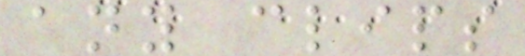any clips
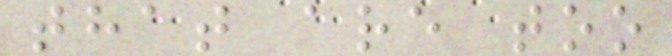that are too
